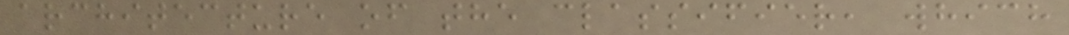architecture of the classifier, which
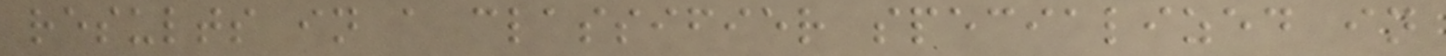results in a classifier specialized in
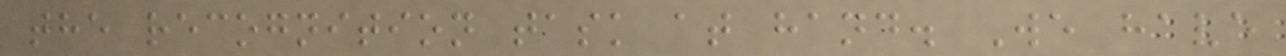the recognition task at hand. We have
